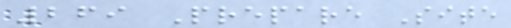269 Prepare Site
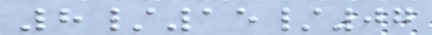8/15/07
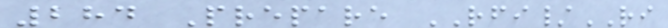284 Prepare RFI/RI
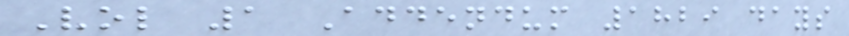Vol 1 Addendum 1829 days
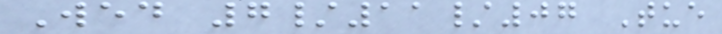Wed 7/11/07 Tue
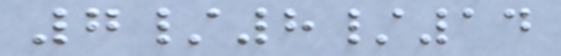7/8/14
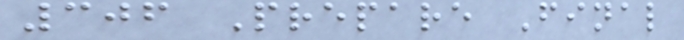306 Prepare Final
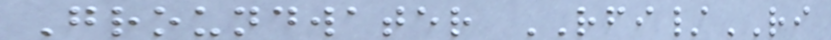Groundwater RFI/RI
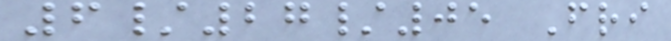6/27/05 Fri
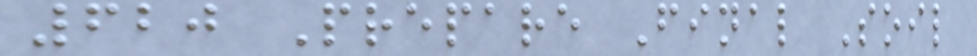620 Prepare Final Soil
